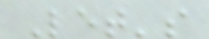Let's
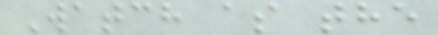Watch as the
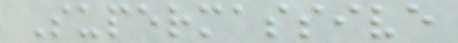Supermassive
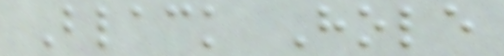Black Hole
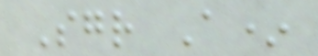Sgr A*
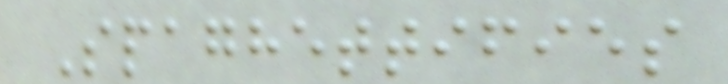Spaghettifies
